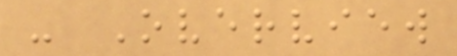- Overview
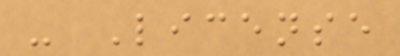- License
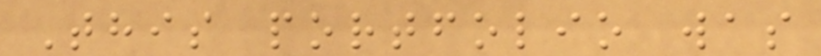This portfolio was
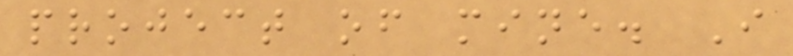project of mine. I
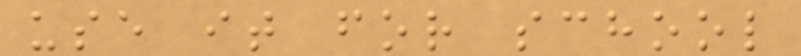use it for school
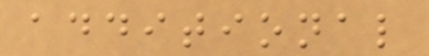additional
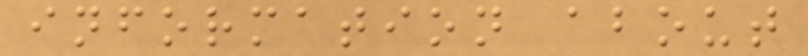information about
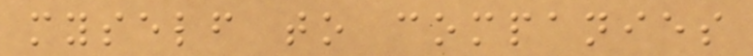myself to companies
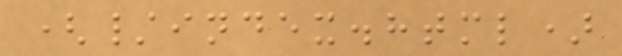(/index.html)
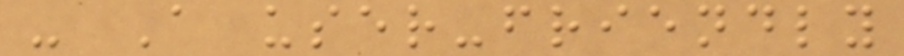- A user-friendly
